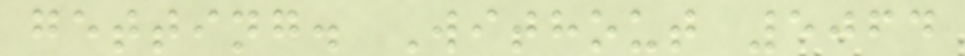getting. Without 5064
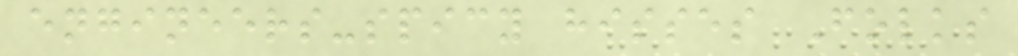engineers-spicy hisses Folks
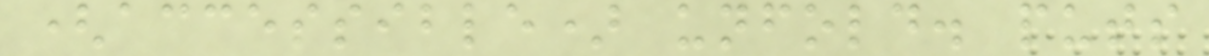(accessible) unfold. puts
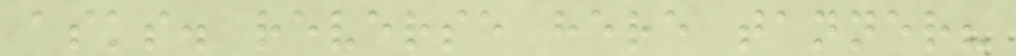asks. reverse here tanner?
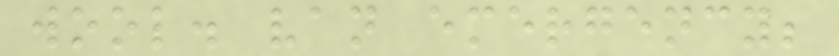wool. van emergency;
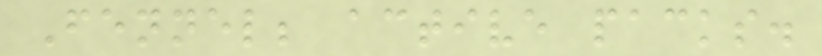Fennel; active packs.
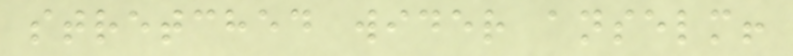stretched wider anselm!
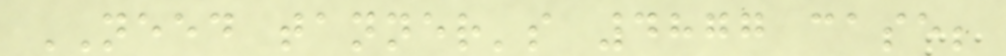NEED tanner's 4877 case;
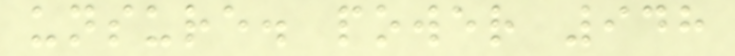unsure. power 948
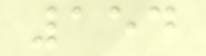154
